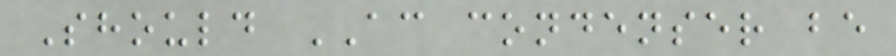Should AC condenser be
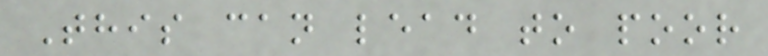This can lead to poor
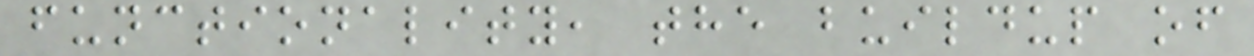functionality, the buildup of
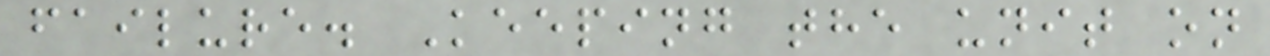failure. Keeping the unit on
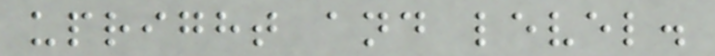upright and level.
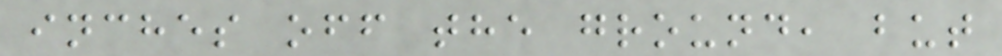inches off the ground, but
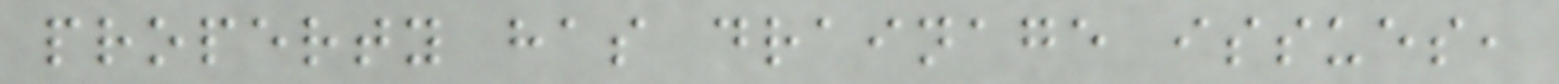property has drainage issues,
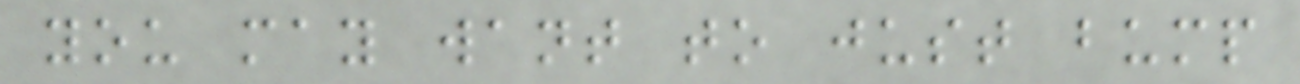you may want to just bump
